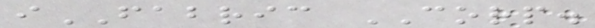iFABRIC CORP.
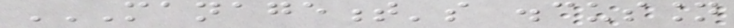MANAGEMENT'S DISCUSSION
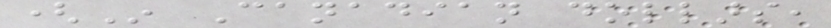(In Canadian dollars,
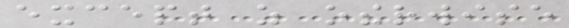except as otherwise
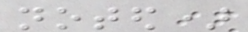noted)
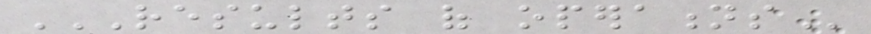RESULTS OF OPERATIONS
